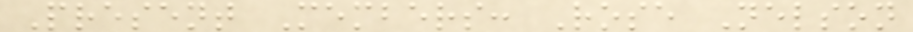Present Members: Rose Nelson
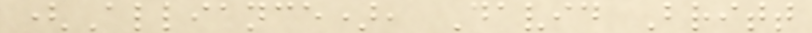(Alliance), David Britt
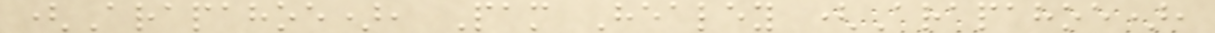(Arapahoe), Pam Healey (Arapahoe),
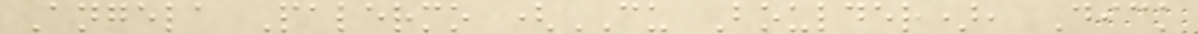Angela Palermo (CU Boulder), Dick
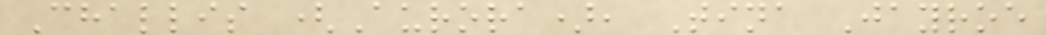Challis (Aurora), Tina Jayroe
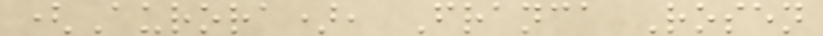(Aurora), Franca Rosen
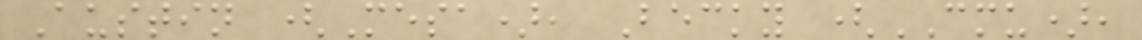Austin (Mesa), Becky (CMU),
